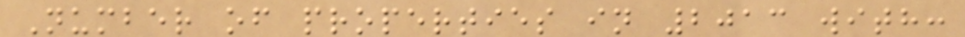Number of properties in 2013 with:
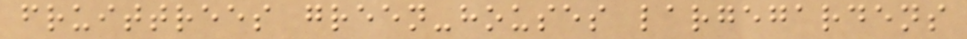fruittrees green-houses largegardens
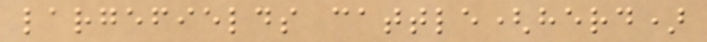largefields cattle(herd)
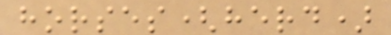horses(herd)
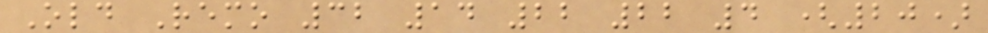Old Remo 32 14 22 22 4 (20)
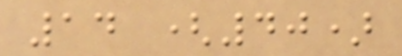14 (40)
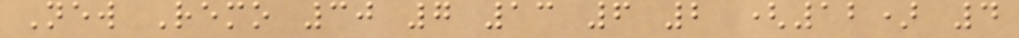New Remo 30 7 13 6 2 (12) 4
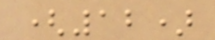(12)
